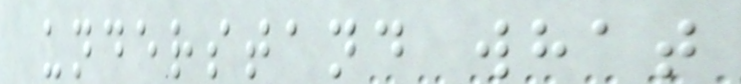understand what
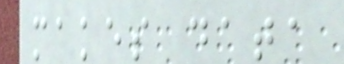makes data
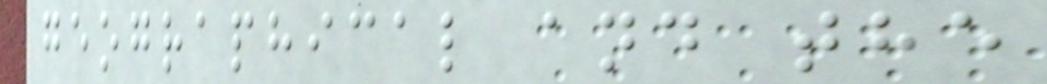geographical and the
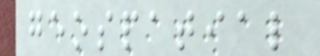geospatial
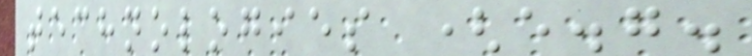technologies (e.g.
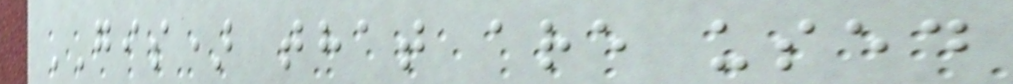GIS) that are used
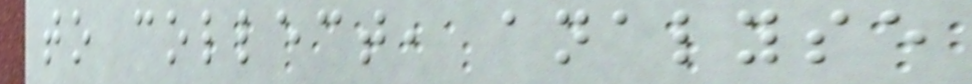to collect, analyse
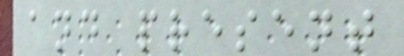and present
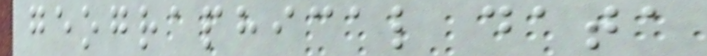geographical data
